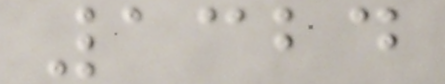1324
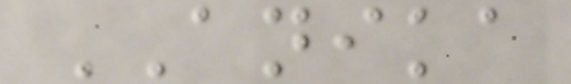ANIKA
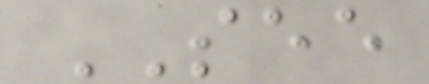SEE
